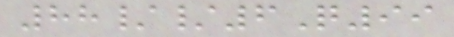88//6Q99
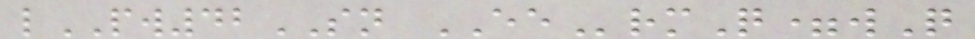lPW42SN EErmQ=wQ
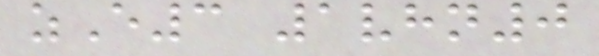zE3 1vhn0
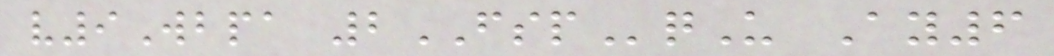v9Wbpa 2FSPqU Ay6
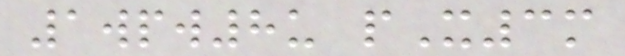1wpw8u pX3m
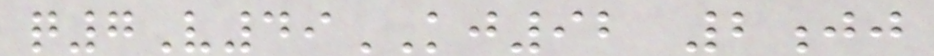q7V49KJ92 2jj
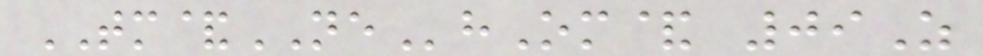TM&NEhOm& 09Z
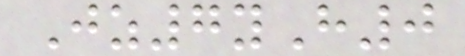Jz7yH0
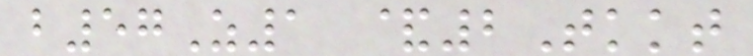b57Z1 &2Tkkt
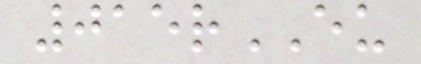015rEU
